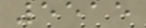5515
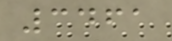3461
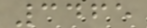3465
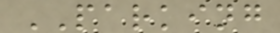PARKING
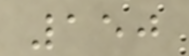150
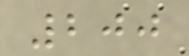200
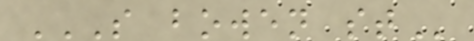S BOWEN ST
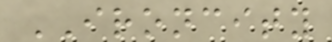IRONCITY
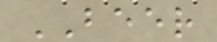BEER
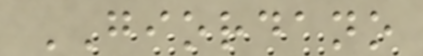GIORDANO
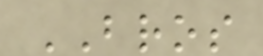BROS
